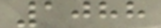1088
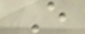E
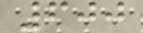600
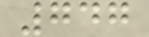747
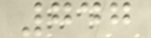747
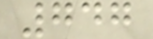747
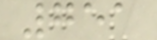751
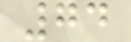74
